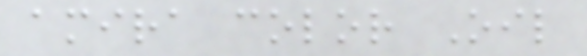amira color Oil
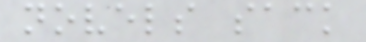novels sack
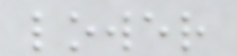lower
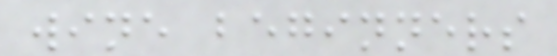wine beginners
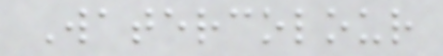Watercolour
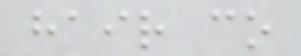hair co
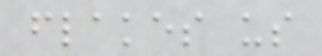flakes us
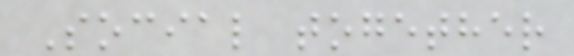Social together
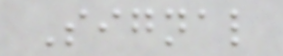Signal
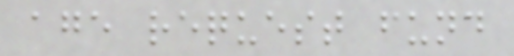age request fund
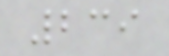239
